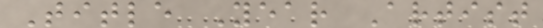Title Year Artist
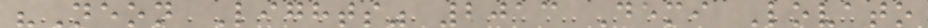"Neon Lights" 2013 Demi Lovato
